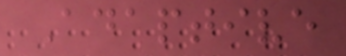Adaptive
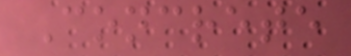Concrete
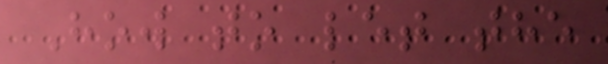How to let the
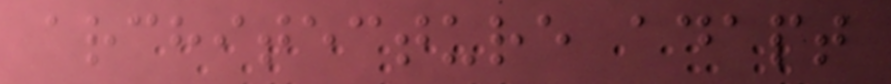architecture adapt
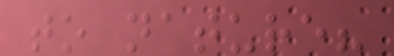to nature?
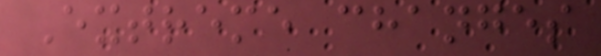Extreme changes
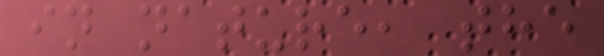in nature, the
